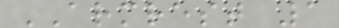ARMREST 1
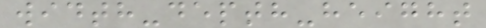width-depth-height
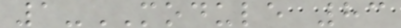1-MODULE 83
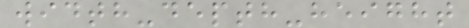width-depth-height
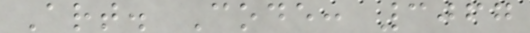Art. Code: 3067
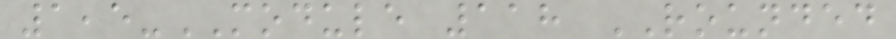1,5-MODULE 118 ROUNDED
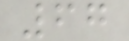67
